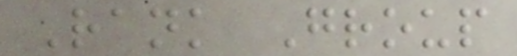Rank Group
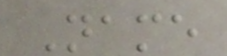Name
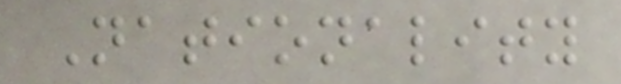Nationality
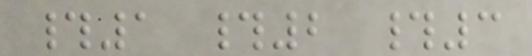#1 #2 #3
